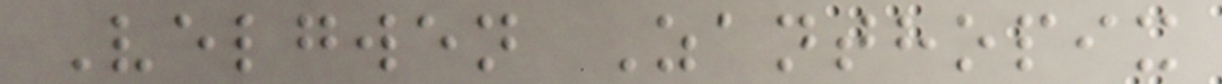Velgwen Zanthopix
